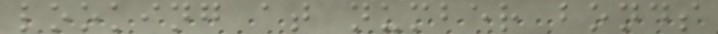looking at number bonds
